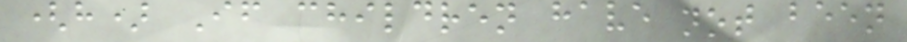(h) If children have not been
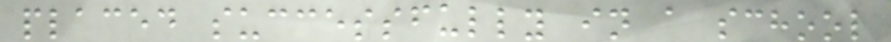placed successfully in a school
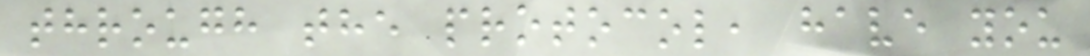through the protocol, have you
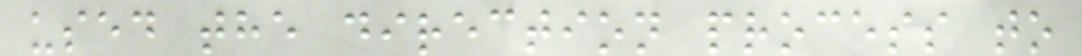used the direction process to
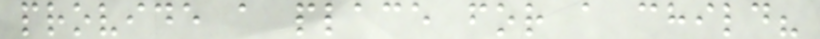provide a place for a child?
